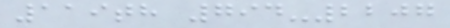119th 794-2207
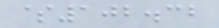$102.32
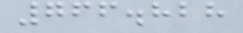766.828
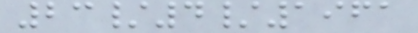23/4/1961
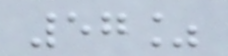57%
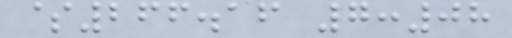$266.16 7:08
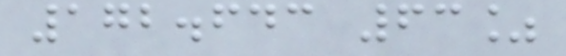172.643 63%
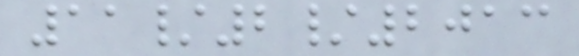11/2/2013
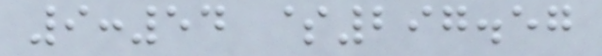9:54 $297.57
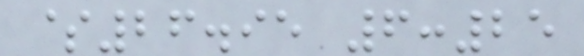$26.95 6:25
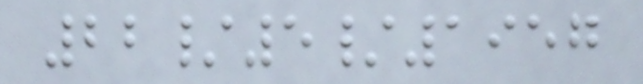22/5/1957
